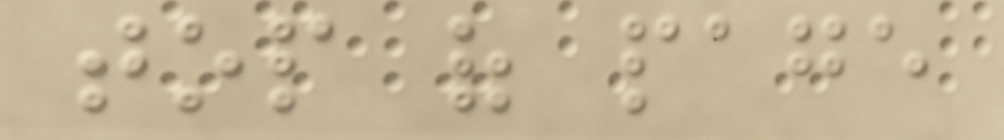top of page
